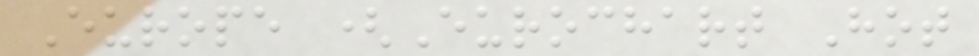Europe (Eurochart Hot
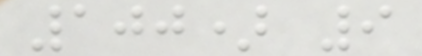100) 9
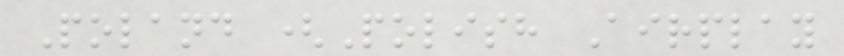Poland (Polish Airplay
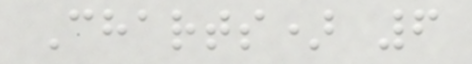Charts) 6
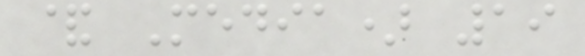& Media) 19
